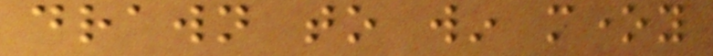drawn to win money
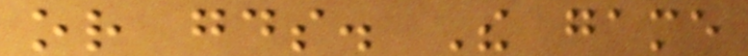or goods. The game
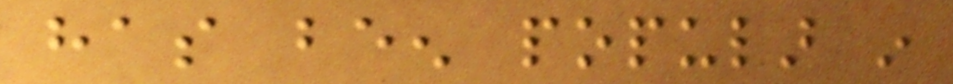has been popular in
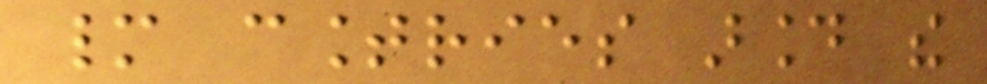many countries around the
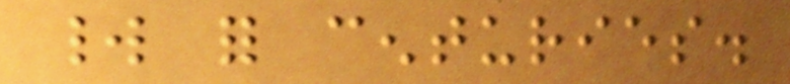world for centuries.
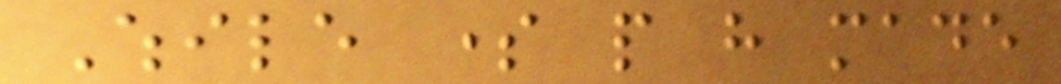While some people have made
